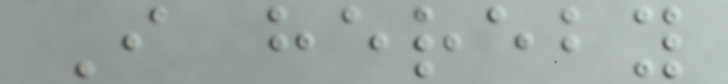I hereby
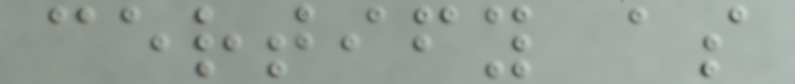certify as
